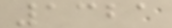1321
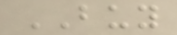BUY
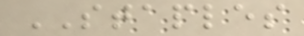STAPLES
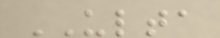ULTA
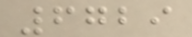6729
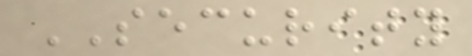SECURITY
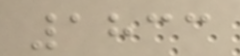1833
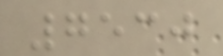7530
